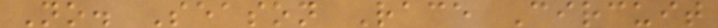No. Season Race Circuit
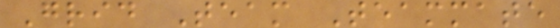Grid Team Teammate
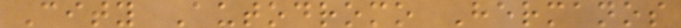City Autodromo Hermanos
